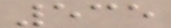535
